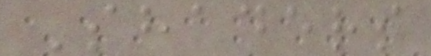Shaders
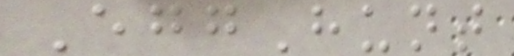EggHunt
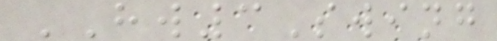HW3Swing
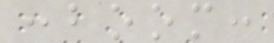:boom:
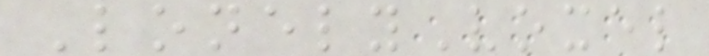LonelyVoxel
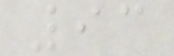93
